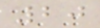20
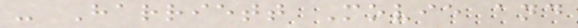- Harriett Movie and
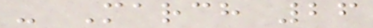- March 26
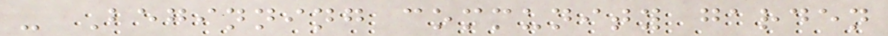- Beginning community garden
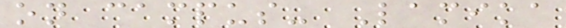on campus- Lamika
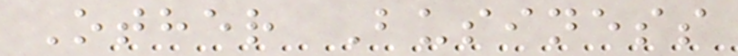Other Business
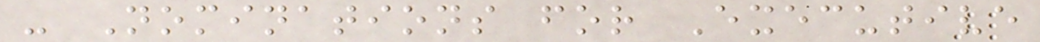- Nominations for Executive
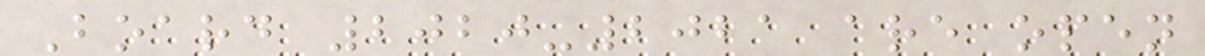Board 2020-2021 are open
